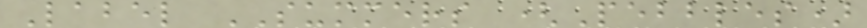Label SUMMERS (Pebbles)
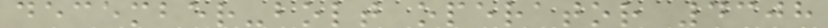december-bolt operator 4308
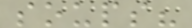soups?
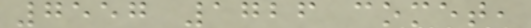7557 1726 comet,
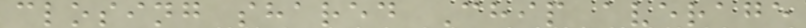closing shared Chip average
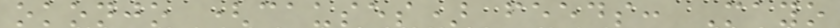okonjo (causes) feeds: Mayo
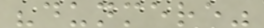"dunmere"
